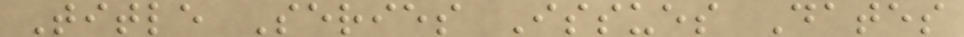Title Series Issues Dates
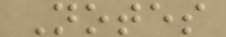Notes
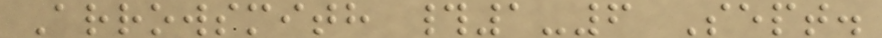Arrowsmith #1-6 Sept.
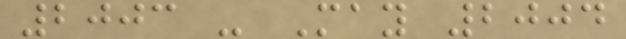2003 - May 2004
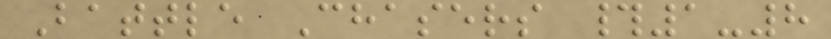Battle Chasers #1-8
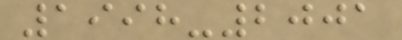1998-2001
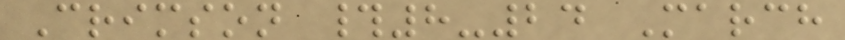Crimson #8-24 March
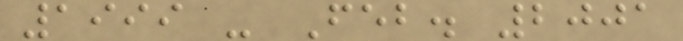1999 - Feb. 2001
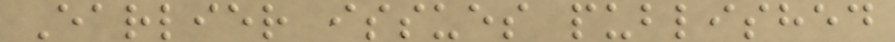Earlier issues published
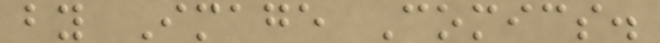by Image Comics.
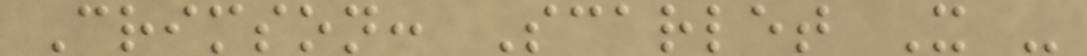Crimson: Scarlet X -
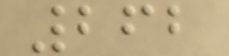262
